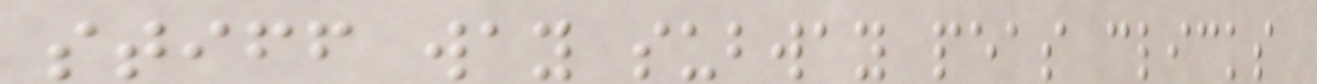stiff way subway peas clicks
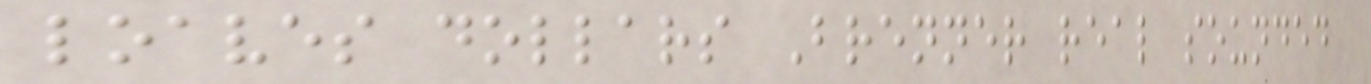loaves dollars Brenner real sounded
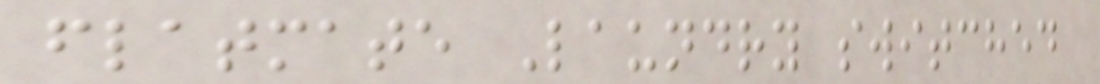flatmate Laundry switched
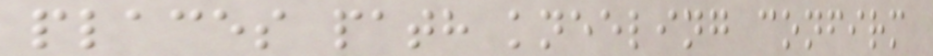places path kneeling confirm
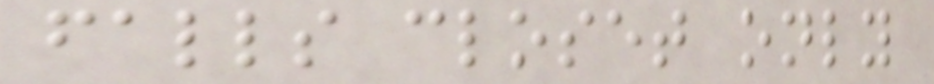falls closet only
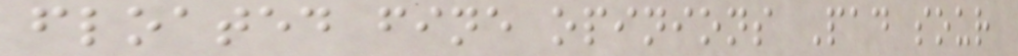floated fine opinions Pad sour
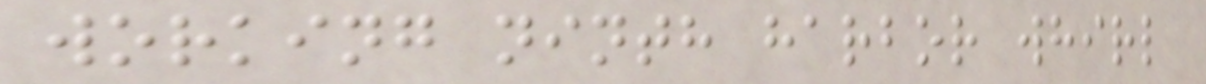working ninth harbor whirl
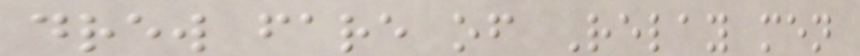drew fare of Relay men
